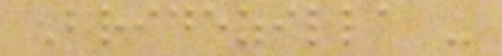Bridezilla -
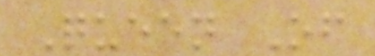Queen Of
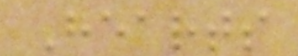Hearts
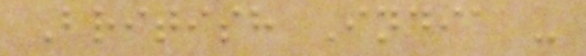British India -
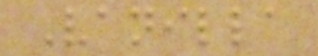Vanilla
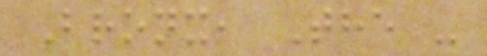Bronx, The -
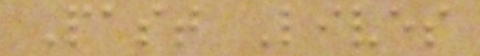Past Lives
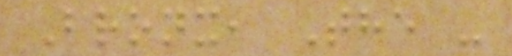Bronx, The -
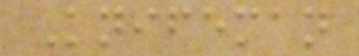Knifeman
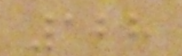128
